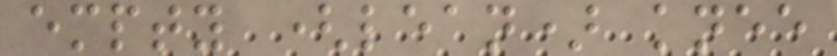empty (lean) knee
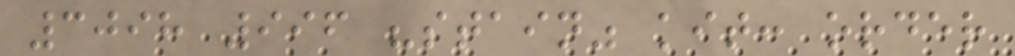3098 996 "stain" kit: order
